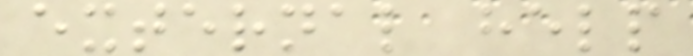external help
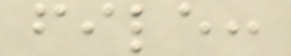file:
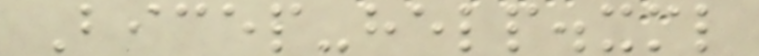Bicep-help.xml
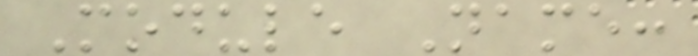Module Name:
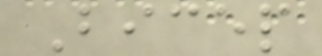Bicep
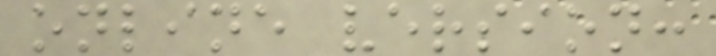online version:
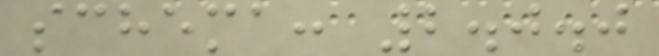schema: 2.0.0
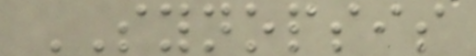SYNOPSIS
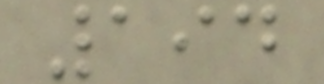194
